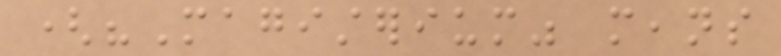("Magisterium" means
